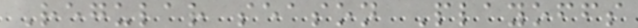Regular season Playoffs
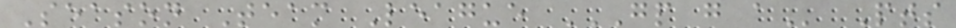Season Team League GP G A Pts
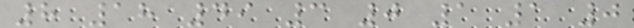8 18 49 3 0 1 1 0
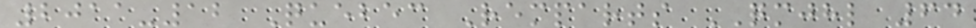2011-12 Quebec Remparts QMJHL 64
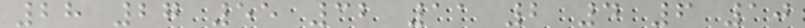28 27 55 32 11 2 4 6 10
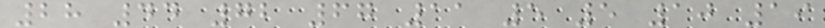28 44 72 67 11 5 5 10 19
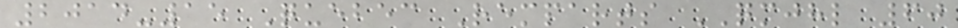2014-15 Quebec Remparts QMJHL 60
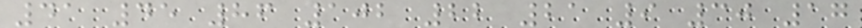41 45 86 102 22 21 9 30 17
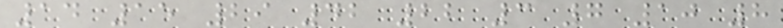14 15 29 42 22 3 7 10 8
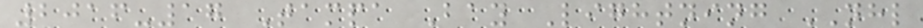2016-17 Tampa Bay Lightning NHL
